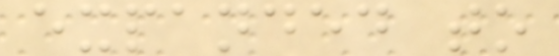expanded to
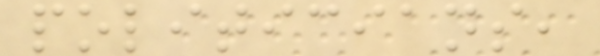politicians,
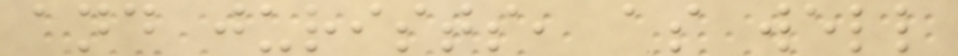and jurists, as well
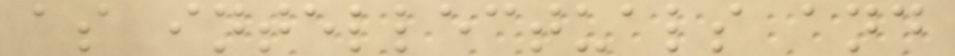as intellectuals and
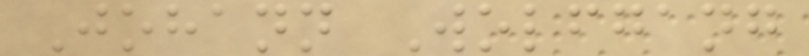Johann Wolfgang
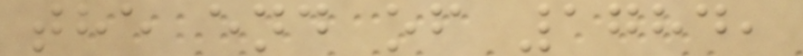the end of 1784,
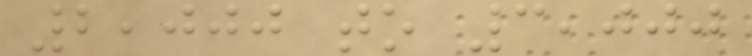2,000 to 3,000
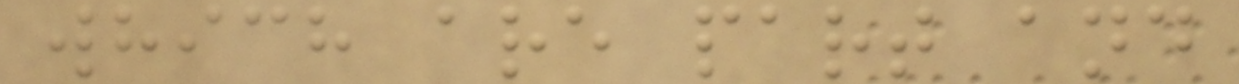which are part and
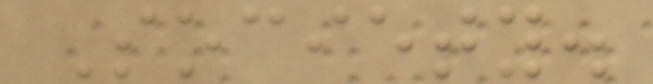Society.
